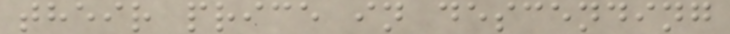their price in descending
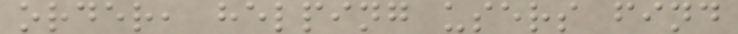order, helping users find
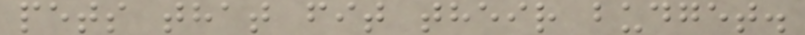pets that fit their budget.
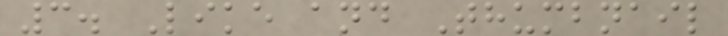3. Like and Thumbnail
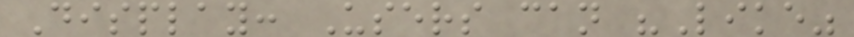Display: Users can "Like"
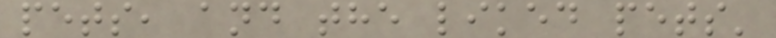pets, and the liked pets'
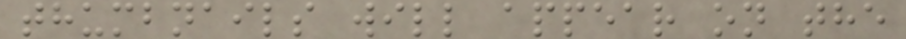thumbnails will appear on the
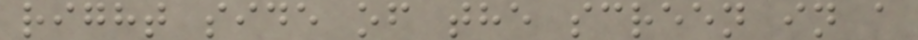right side of the screen in a
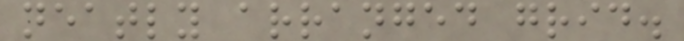neatly arranged grid.
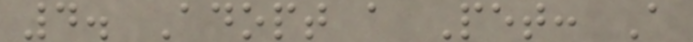4. Adopt a Pet: A
